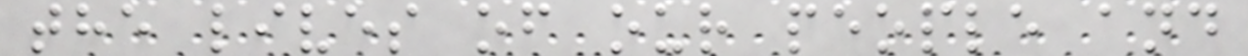the lives of our people and
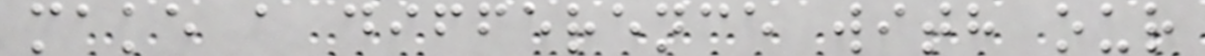make a difference with our
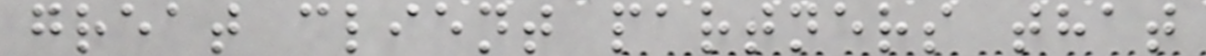great client partners that
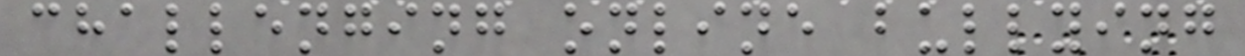challenging online bullying
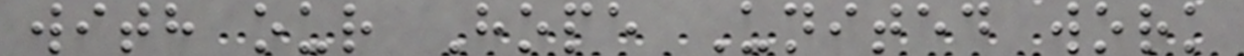with our Hope United work
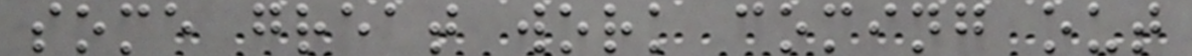some great work coming out
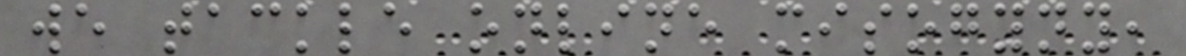we tackle online misogyny,
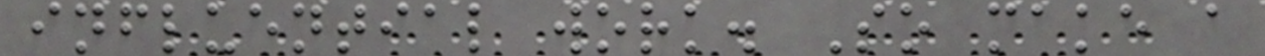influential work. So make a
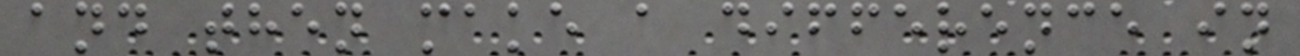and then make a difference in
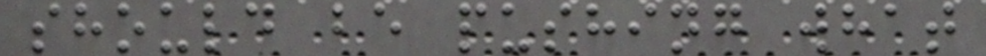should be pushing what
